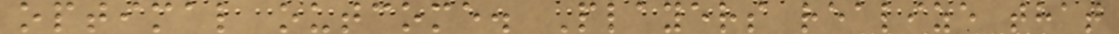optimal outcome. Players realize that
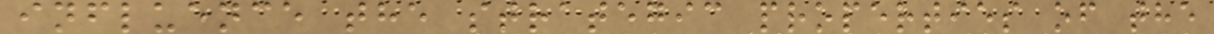influence the strategic properties of the
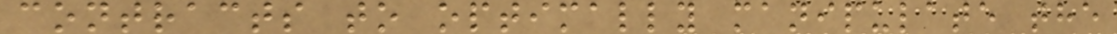contracts to optimally manipulate the
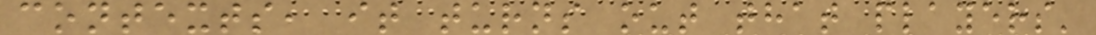contexts, it turns out that players'
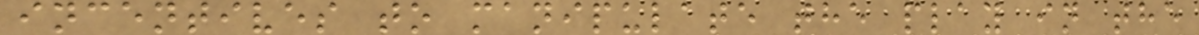incentives to manipulate the play in the
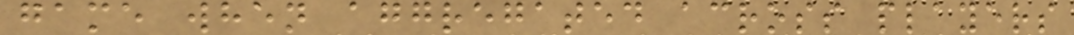game when aggregated across players
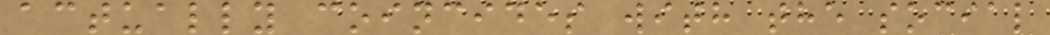actually coincides with the social
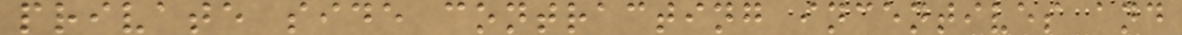private side contracting incentives and
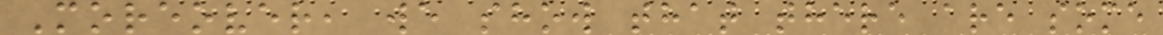Moreover, we show that there are some
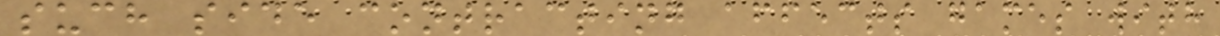such side contracting affects games with
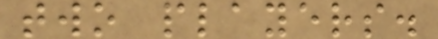two players.
